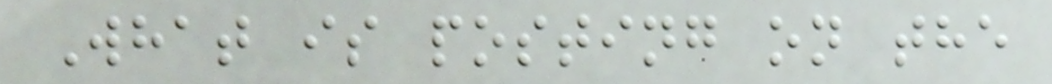What is posting on the
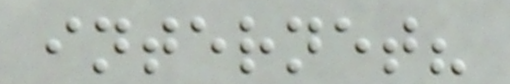internet?
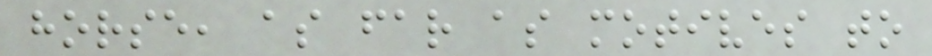horse, as far as motives to
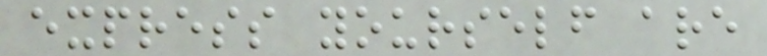express yourself are
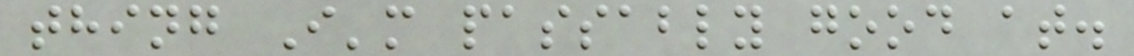thing I'm passably good at.
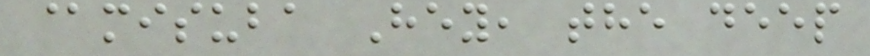@misuba Hey, the deep
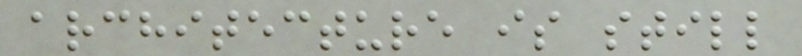architecture is still
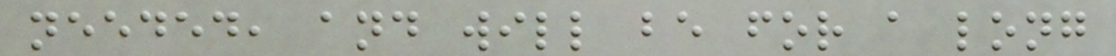needed, and will be for a long
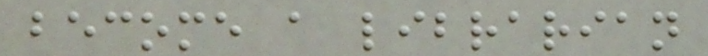become a librarian
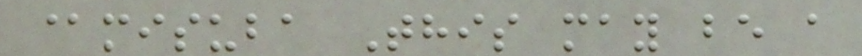@misuba This may be a
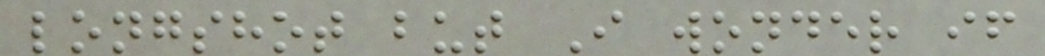longshot but I wonder if
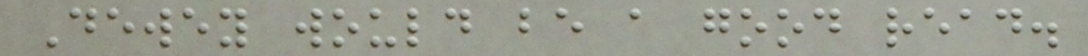Dewey would be a good read.
